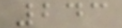243
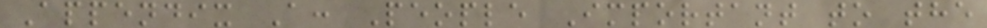Appendix A: People Important to the
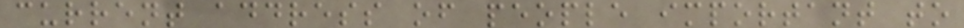current address of people important to
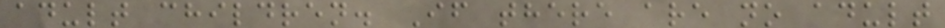adult children. If there are no adult
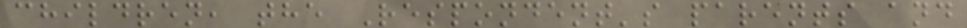children, the Respondent's parents and
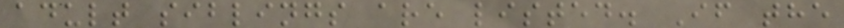adult siblings are listed. If the
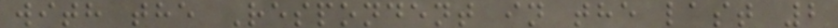with the Respondent in the last 2
